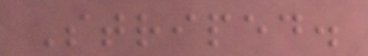Striped.
